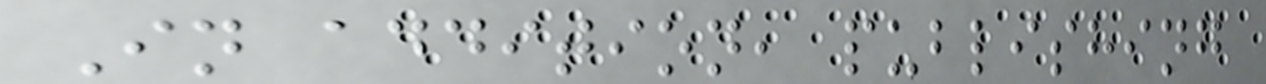In addition, publishing
